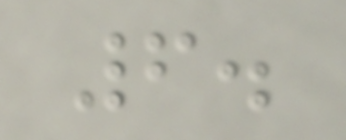6.
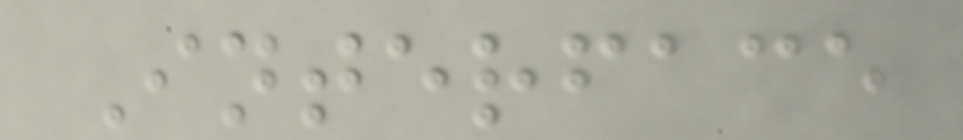Interface
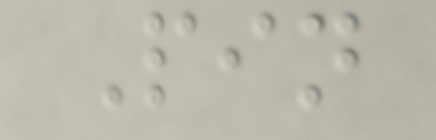Pin
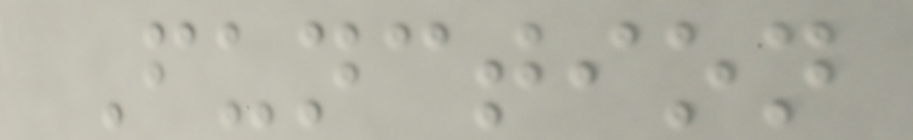Function
